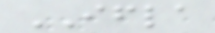IFLA
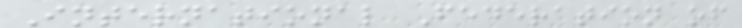International Federation of
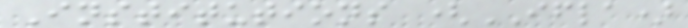Institutions (IFLA)
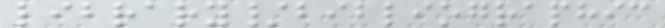library/bibliographic
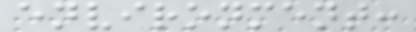environment:
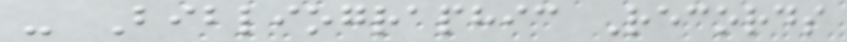- Bibliographic Records
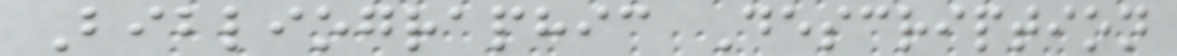Bibliographic Description
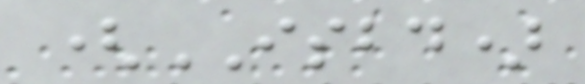(ISBD)
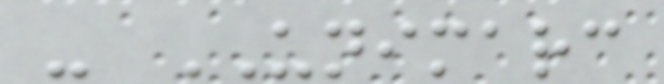- UNIMARC
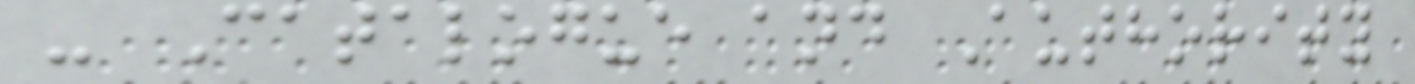- Catalogue and Authority
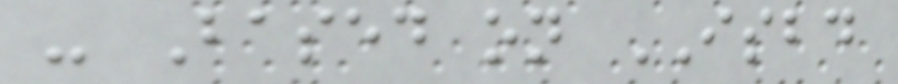- Based on ISBD
